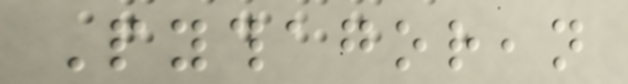Pythagorean
